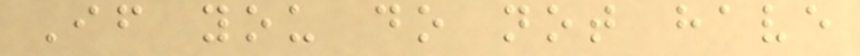If you do not have
